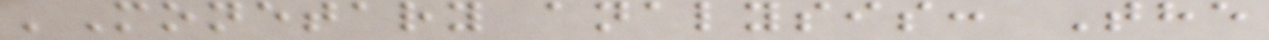'Monetary analysis: The
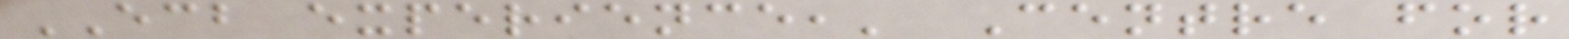ECB experience,' Centre for
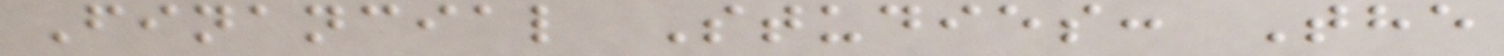Financial Studies: The
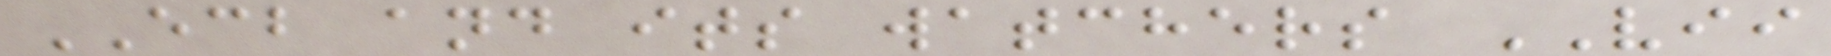ECB and its watchers VII
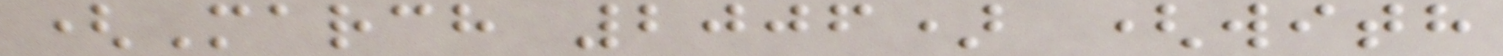(March 2006) (with
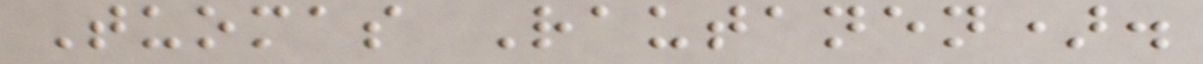Tuomas Rautanen).
